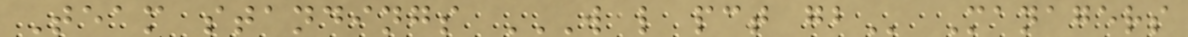Team standings W L PCT GB Managers
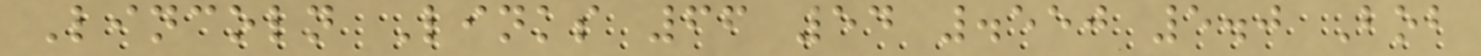Lincoln Links 66 54 .550 5.0 Bob
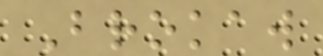Brokaw
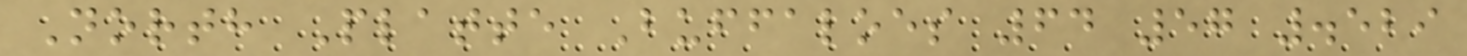North Platte Buffaloes 64 57 .529
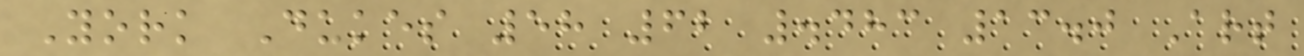York Dukes 58 62 .483 13.0 Art
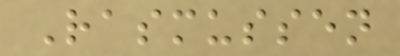Rasmussen
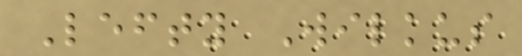Lefty Wilkus
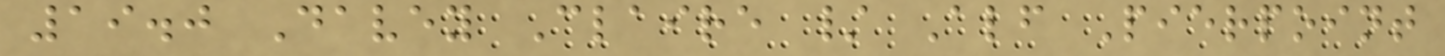19.0 Davey Claire / Alf Pierpoint
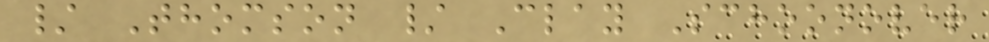/ Thomson / Clay Schoonover
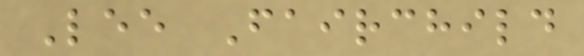Lee Fairchild
